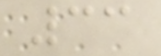33
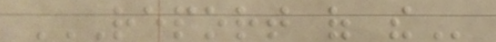REPORT OF THE
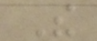The
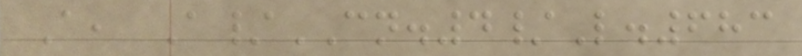A, A/CN.4/L.683
